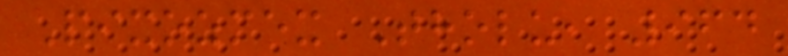Pixozmex Tholu, 964
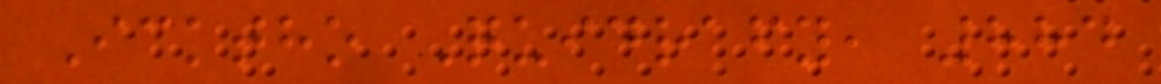Icktho Quidrafy, 884
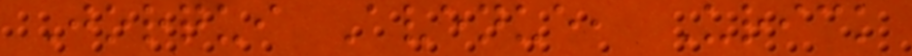Jorqui Avenue, Urick
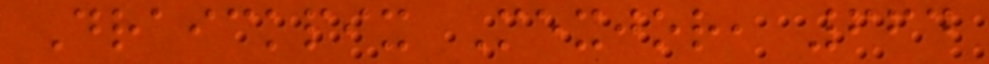Draickpix Mexjor, 664
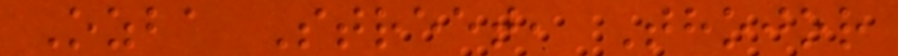Ozba Street, Thojor
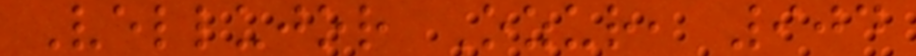Vellujor Ozur, 904
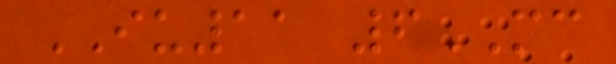IU11 6MC
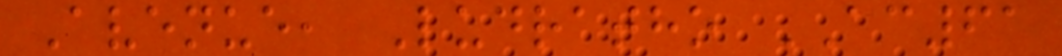Avenue, Ludratho AC61
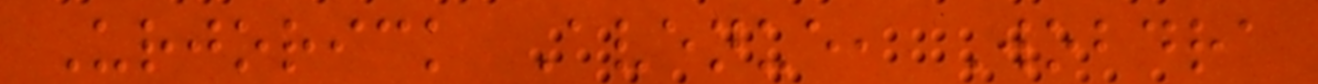Urjorick Avenue, Wobdra
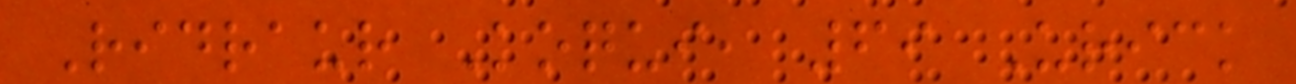Ridraur Koqui, 69 Urick
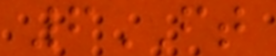6FT
